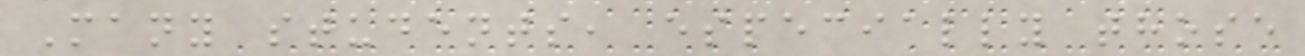Many students, especially those
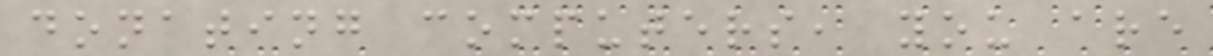donating computers, you are
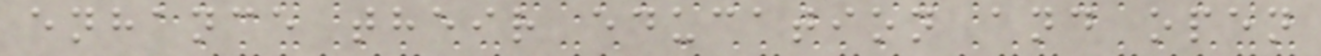enhance their education and open
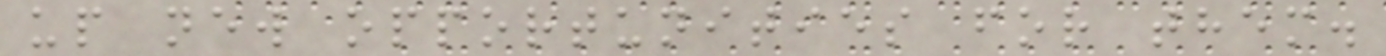up new opportunities for them.
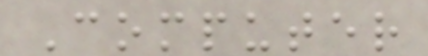Computer
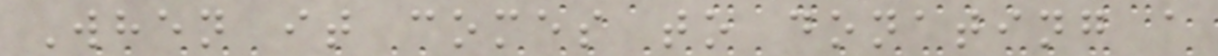When it comes to donating a
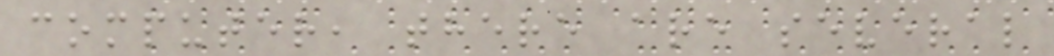computer, there are several
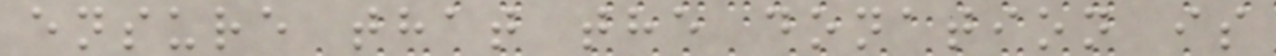ensure that the donation is
